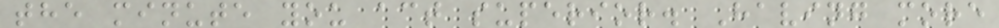the minute you act superior. Having more
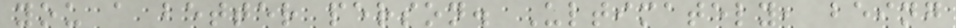you a better person. Ultimately, being
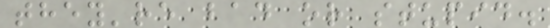they're bad or stupid.
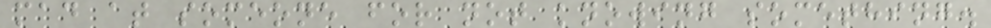mad at someone for not knowing something.
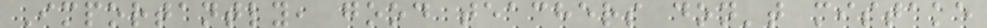Importantly, good teachers don't mistake
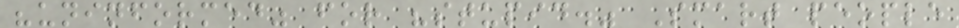"uninformed" for "stupid." Smart people
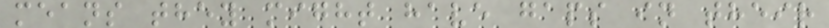means they might have gaps in their
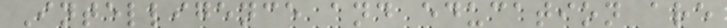Intelligence and education are
